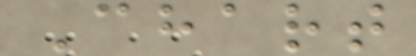Chart
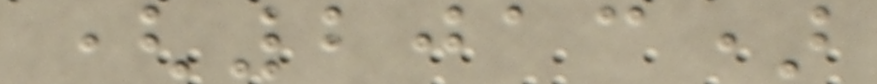(2013)
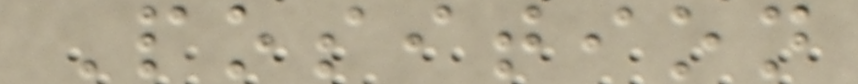Position
